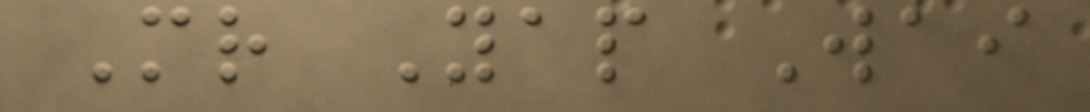Mr Yap Wai
